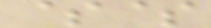$$
